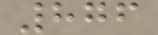876
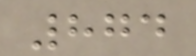874
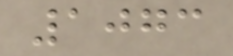1073
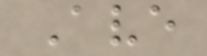Ave
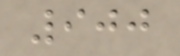900
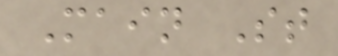Main St
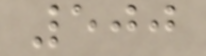500
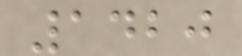1420
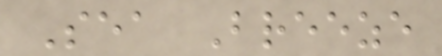Sea Breeze
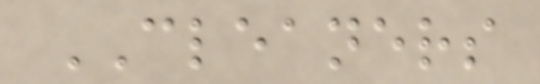CLEANERS
